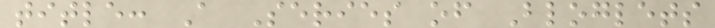title: A Series of Bloglets
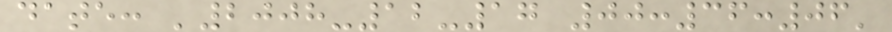date: '2008-12-17 00:36:06'
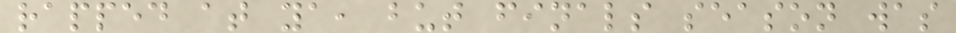rapped at ya, but finals season was
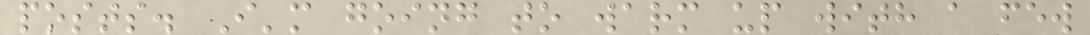posts. I'm going to warm up with a few
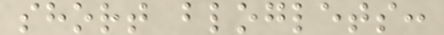short bloglets:
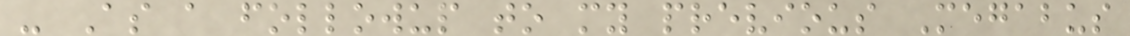- As a followup to my previous Megabus
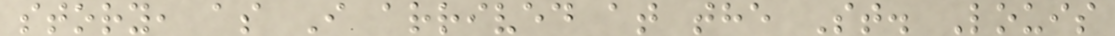story, as I arrived at the St. Louis
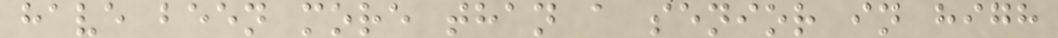have been more than a senior in high
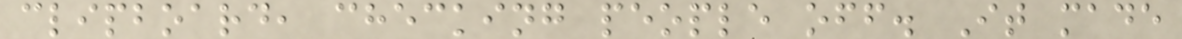clipboard, checking people off. It made
